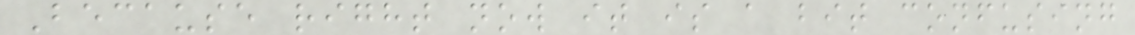Because right now it is a bit confusing
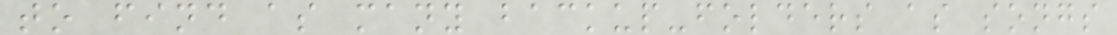to find as many backup-folders as songs
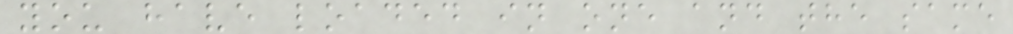you have loaded in one and the same
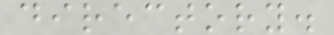directory.
